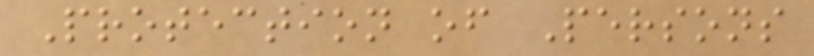Protection of Persons
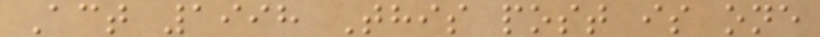Act 1998 This post is one
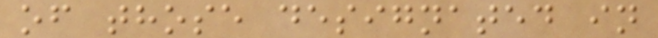of those designated in
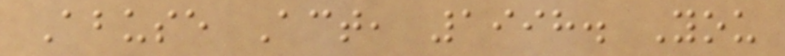Abuse Act, 1998. You
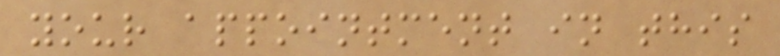your appointment in this
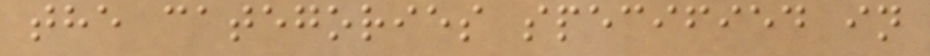the categories specified in
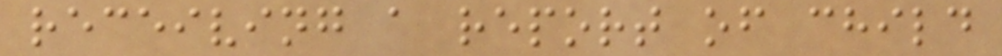receiving a report of child
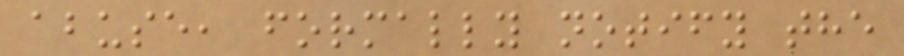abuse, formally notify the
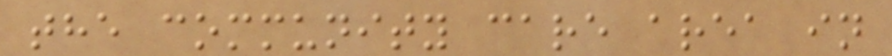the community care area in
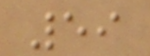59
